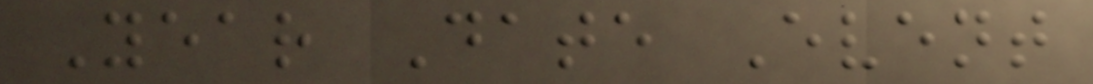Year Date Event
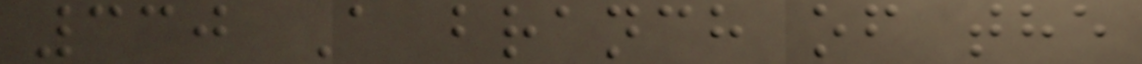330 A branch of the
